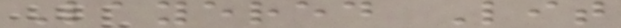Layered Lit
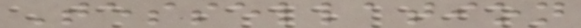Tessellation
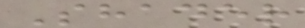Shader
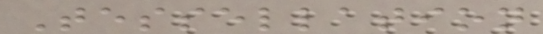Tessellation
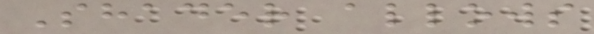Shader allows
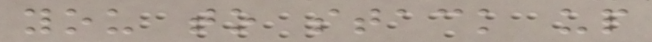you to stack up
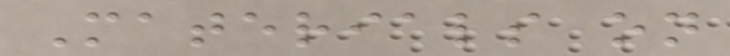Materials on
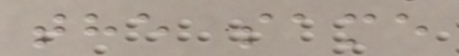the same
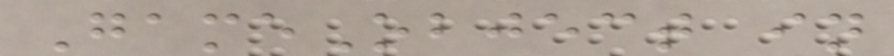GameObject in
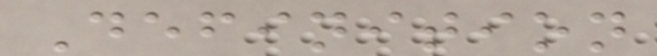Definition
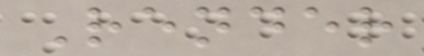Render
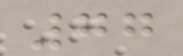77
